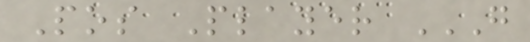Pos Player G
